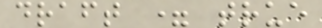draft = true
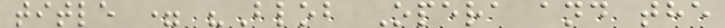title = "Blob Opera and the
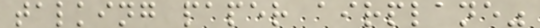talking paper airplane"
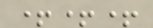+++
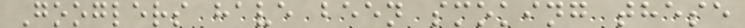Googlers have been smoking these
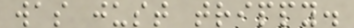was just trippy.
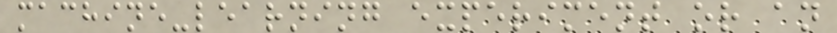machine-learning experiment or an
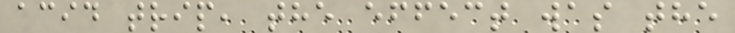acid trip, the effect was the
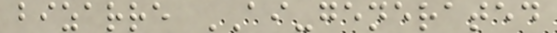bizarre AI-generated
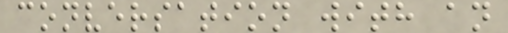conversation with an
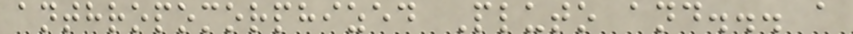anthropomorphized Pluto and... a
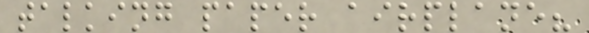talking paper airplane?
